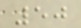50
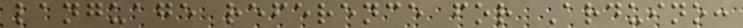language reference for Arduino:
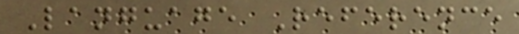Language Reference
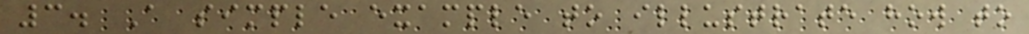3. A simple example to illustrate how to
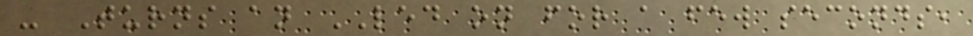- Turns an LED on for a few seconds,
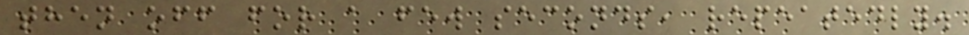then off for a few seconds, repeatedly.
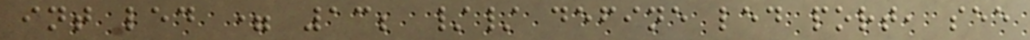int led = 13; // define led port, see
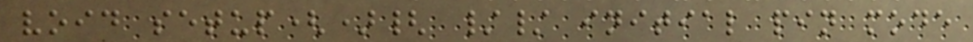void setup(){ // initial pin mode
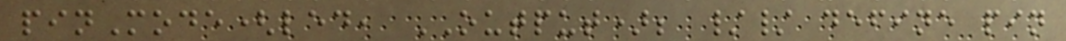pinMode(led, OUTPUT); // define pin
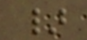}
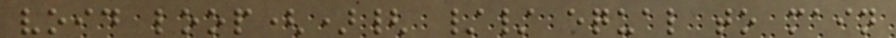void loop(){ // equal to main
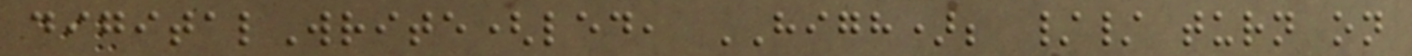digitalWrite(led, HIGH); // turn on
